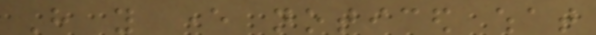Have you ever noticed what
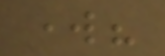work?
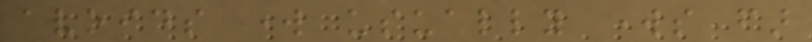avoids work usually works far
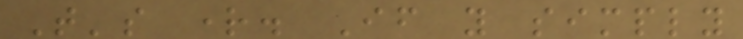That's right. If you simply
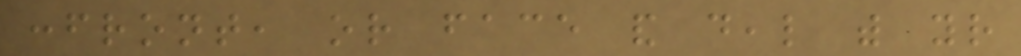confront, or face and deal with your
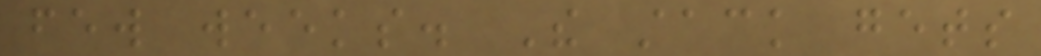few weeks. The stack gets
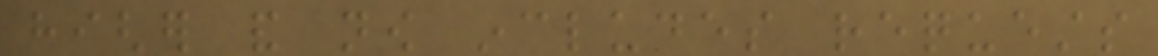higher and now includes requests
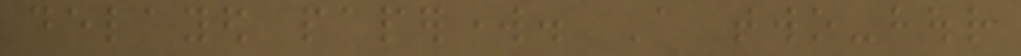delayed paperwork. A two-hour
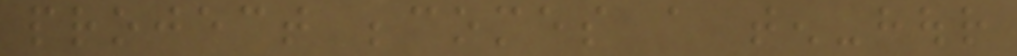project becomes a ten-hour
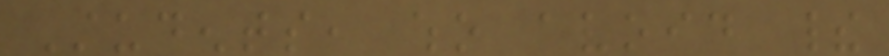Students, who avoid their
